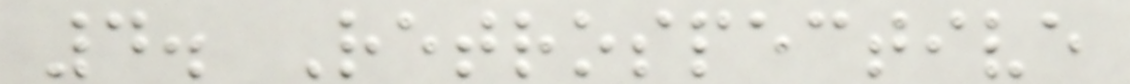4. Retrospective
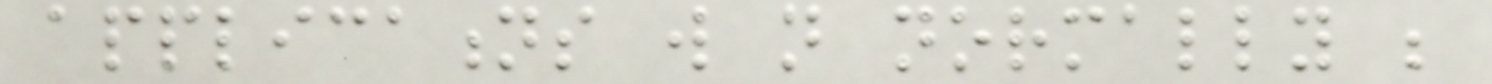applications will not normally be
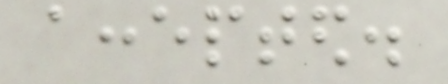accepted.
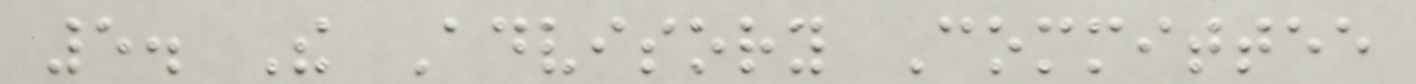5. The Advisory Committee
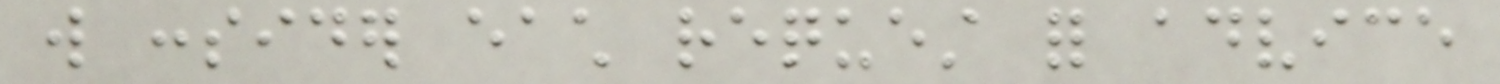will consider each request for advice
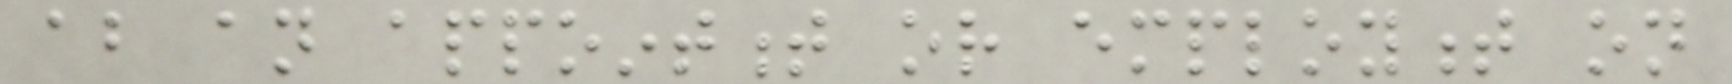about an appointment or employment on
